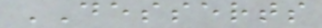DESSERTS
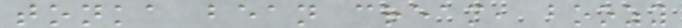tonka bean cream, boozy
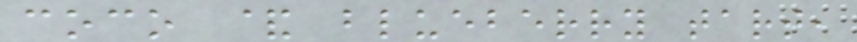coco & blueberry tart,
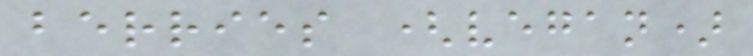berries (vegan)
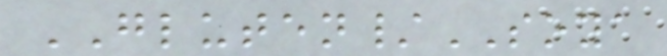GLUTEN/SOYA
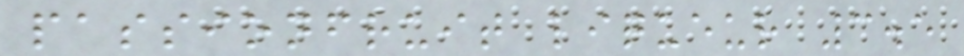passionfruit liqueur 3.5
